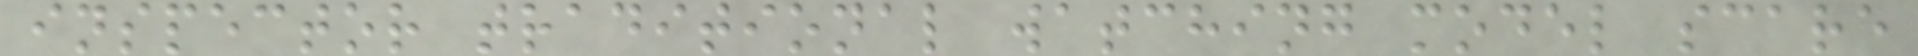inspector traditional watching model scare
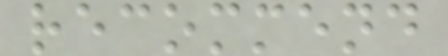recommend
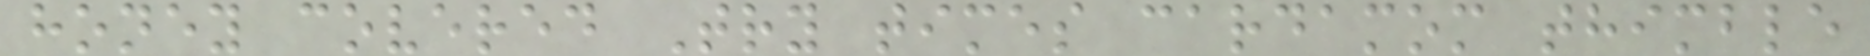honey covered Try times cardamom thimble
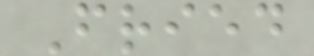Fried
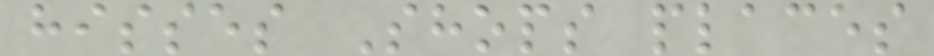hisses Shops places
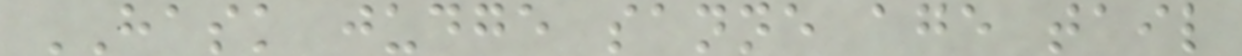HASK judge sanne age tail
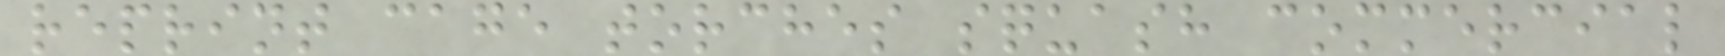reprint cage torches squash commercial
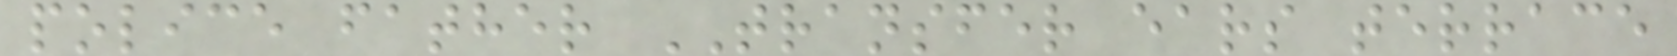police father TRANSFER ears terrace
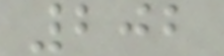202
